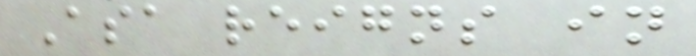Asa reigns in
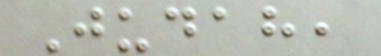Judah,
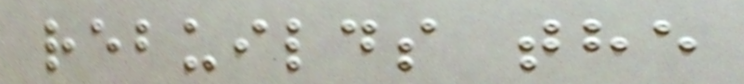rebuilds the
